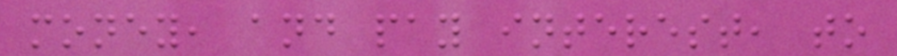money, and pay interest, to
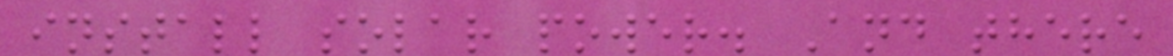install solar power. And there
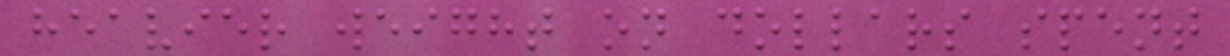heavier weight on dollars spent
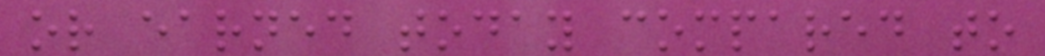or earned today compared to
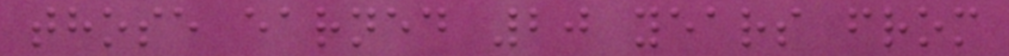those earned 20 years from
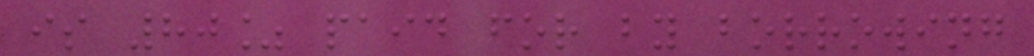is 80% paid for by borrowing
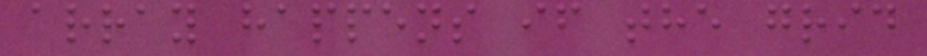array happens if the grid
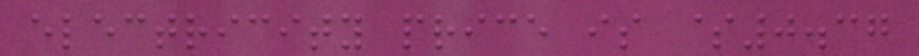electricity price is $0.37
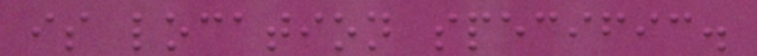is location specific.
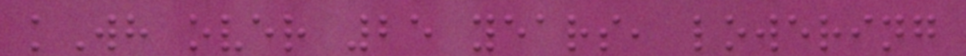kWh over 25 years, lowering
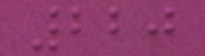220
